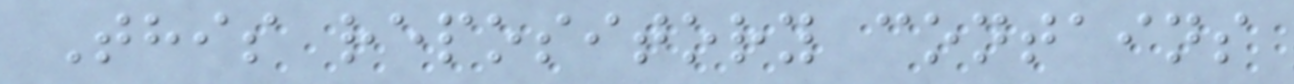This repository contains
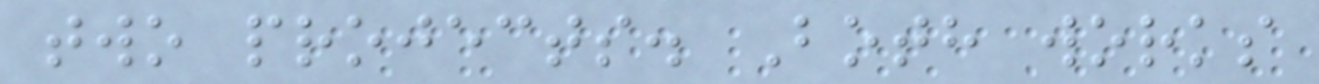two projects. Both works
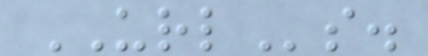URLs.
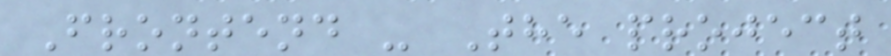Frontend - The project
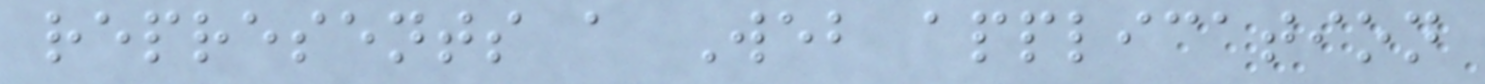represents a Web application
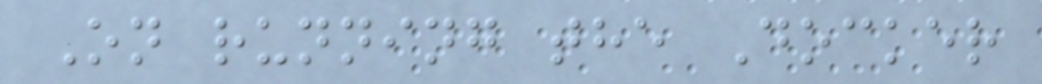On running the Docker
